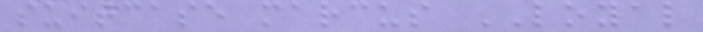suitcase marcus LOYAL
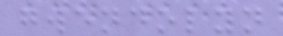gwendolyn
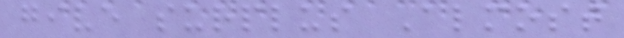give surplus Almost
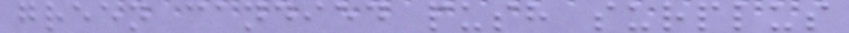green candied push surplus
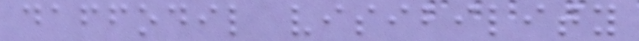daffodil visibility
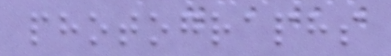photographs
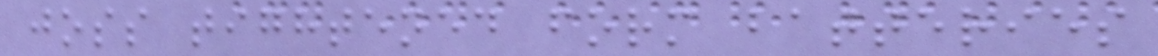joss tightened form batteries
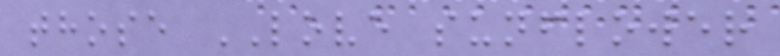those LOVE sunflower
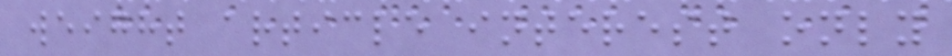weight article interest only
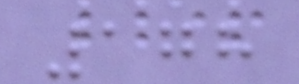178
